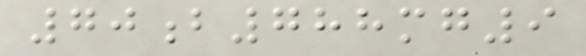70b788mg9
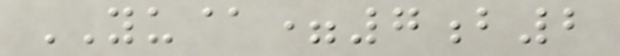YU@=7b2
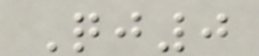Qj0
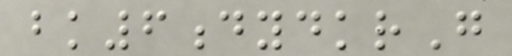bk6dydkrG
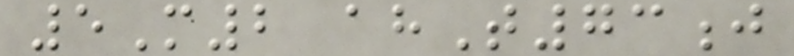5M2 ahT73j
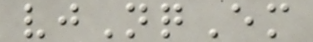vjNqEm
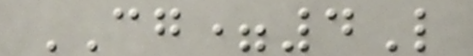CG=4L
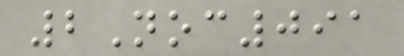2Noc091
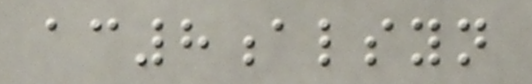ac8alsyn
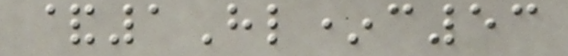&1Hl*c53
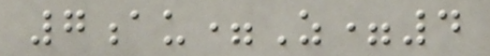7au=Z=4
